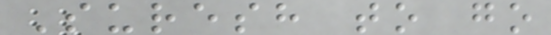Suresh to go
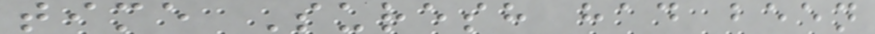time Suresh had been
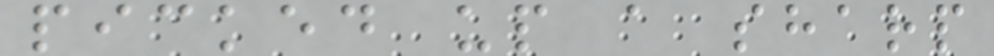picked up a sharp
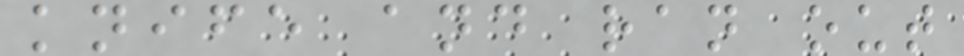knife and ran out
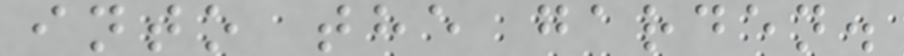into the garden.
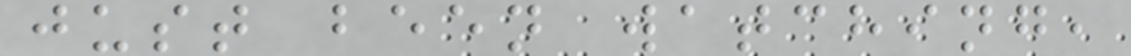just been watching,
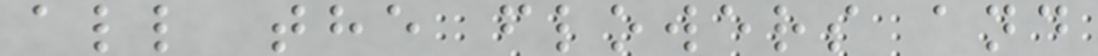all the flowers and
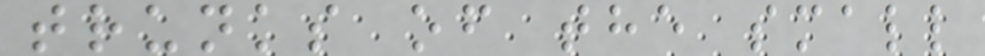trunks of the small
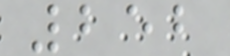252
